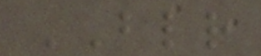BLR
